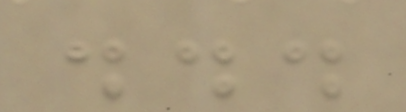...
